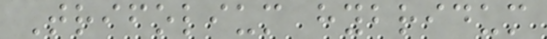Trifolium hybridum
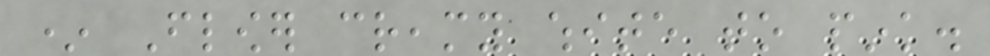* Flower creamy white to pink.
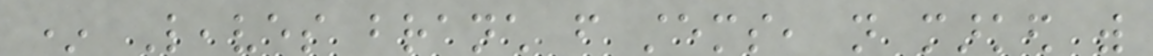* Leaves branch from stems, not marked with
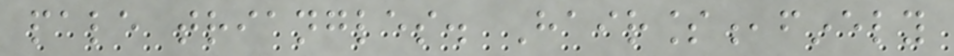pale triangles. Hairless,finely
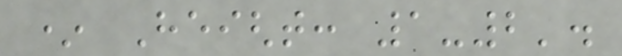* Height: 1-2'.
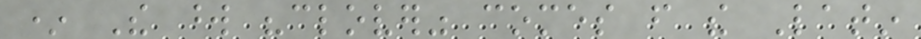* The word "clover" comes from the Latin
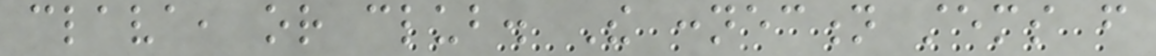clava, or club. The connection stems from
